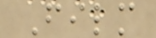Film
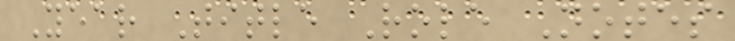Year Title Role Notes
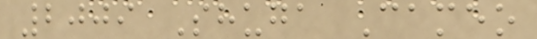2009 Shuga Cameo
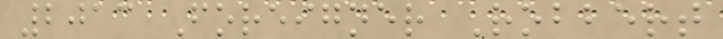2013 Foreigner Robbert
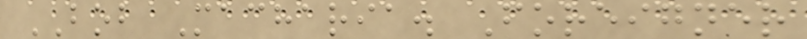BOB Macharia. Foreigner
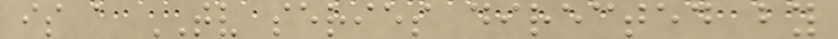is a TV series directed by
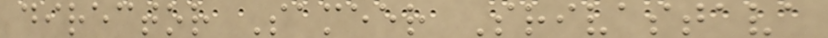director Sameer Srivastava
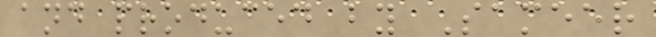and produced by Sameer
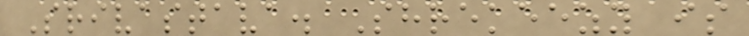Srivastava. Shrekeezy is
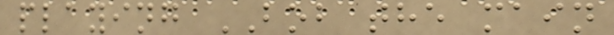playing BOB the main
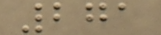271
